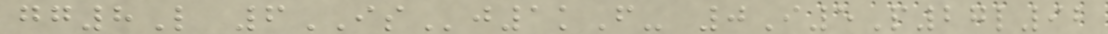gg8L 6ISj1kF- 0I5P27l92
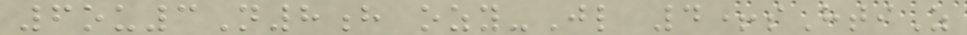6ou3N8h ozy-Jl 4+sHtiZ
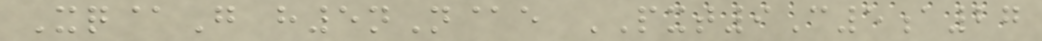Xq@G h5nN@e PXT9C5a27
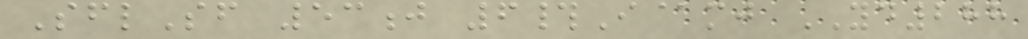SflSf 53j 6#I@mj YD288
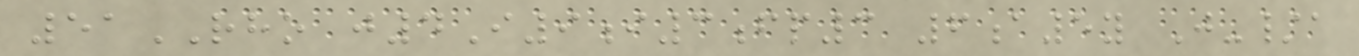51RHO j4I9i3fp3 6a5y J-/a
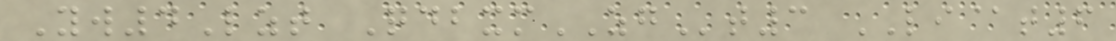Yw4Lzt QdbxmZGt3 LI@t6
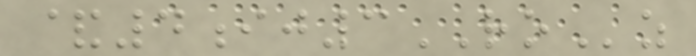&4ij3ROz
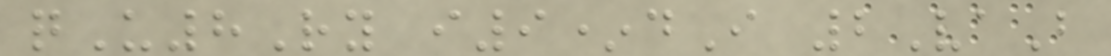qU8Ry i9*dI 2VaB
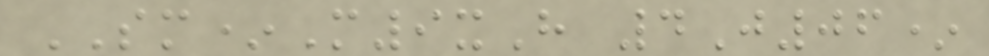SM*M9xH 4J06*
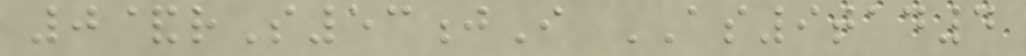0&rS53jI AS9tad4
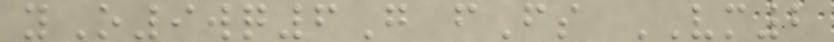yO9wq6G fFs VM2
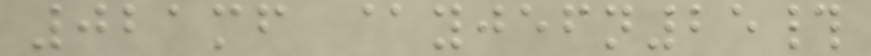021mf @yjefn25#
